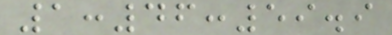1:46:59.9
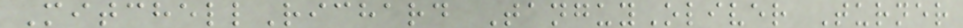MitchellRichard TanguyOliver Turner
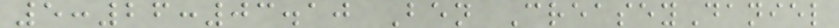5:26:03.10 Ben CreaseyDaniel
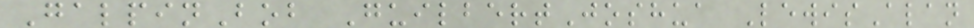GalpinBob GuilbertJoshua LewisAlan
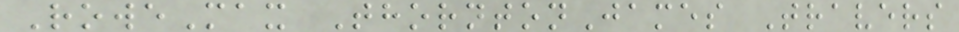RoweMax ThorntonJames Travers
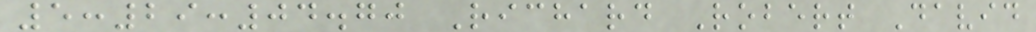5:29:04.70 Richard Robert David
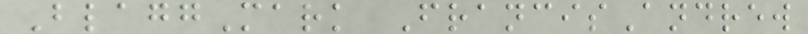BlaggMark FrancisAndrew
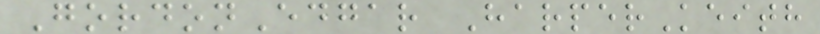GordonEdgar HarperKeith
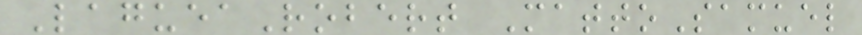LagueaRobert MattoSamuel
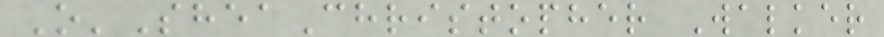O'SheaChristopher Walker
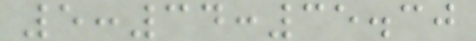5:34:35.30
